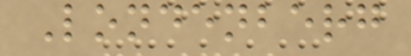Londenberg
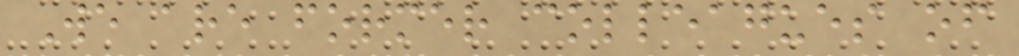We are former colleagues of
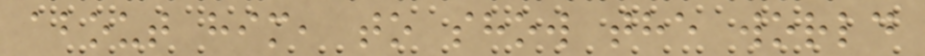about him, to show the world
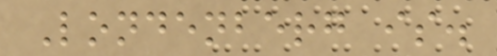Londenberg is.
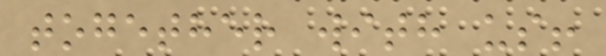together with us!
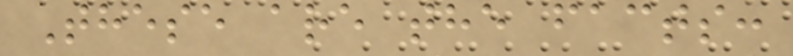These are the facts:
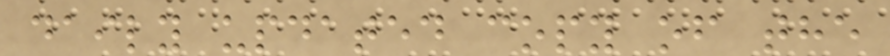daily updated copy of the
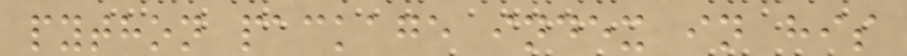python package index in his
